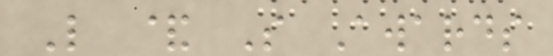L & S Awards
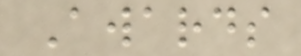Awards
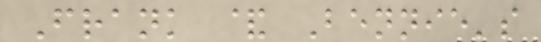Frank & Bennie's
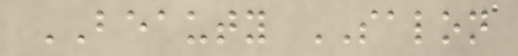BEAUTY SALON
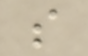s
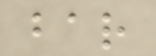bar
